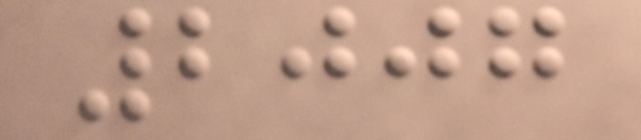2007
